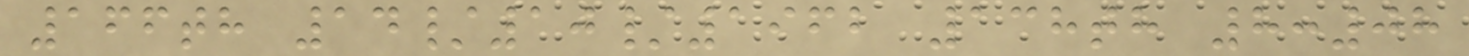166th 14/10/1962 138th 8:08
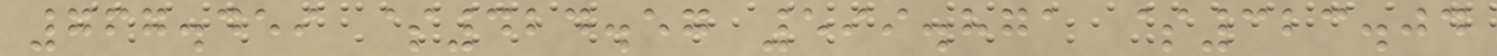767.459 $424.57 599.871 $323.04
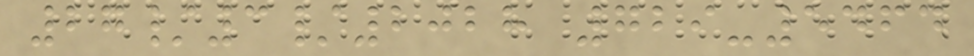27/3/2028 729-5464
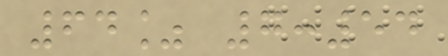64% 7:54
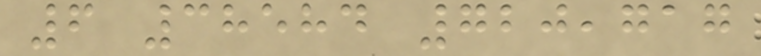6 38584 720,717
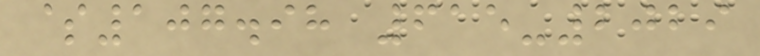$107.98 615-2029
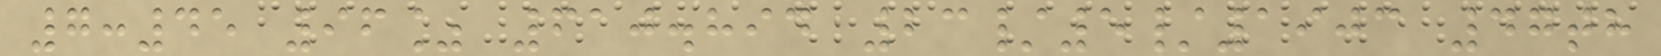7:45 96% 610.894 23/5/1903 47th
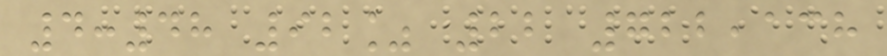4:48 92% 22 722,138
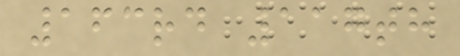163rd 117th
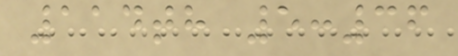114th 5:36
